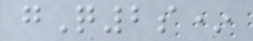gQ2s*
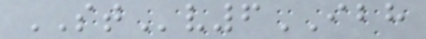STv6IBH
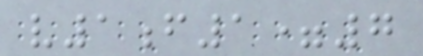v1f1=7
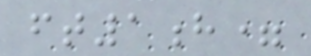ft1h=
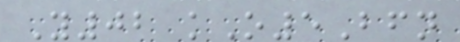Y02 kO5Bfn
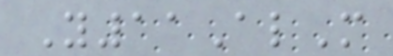Y11AlM
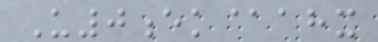U0ek@ahx
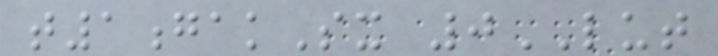t1gakSx 0LUT
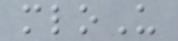mloU
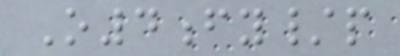O4fy/p
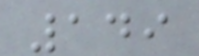149
